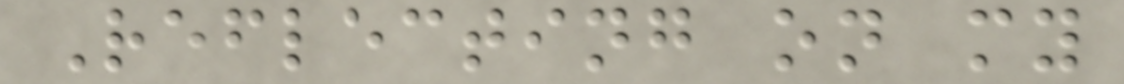Reflecting on my
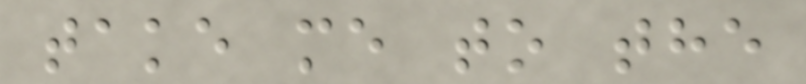take me to the
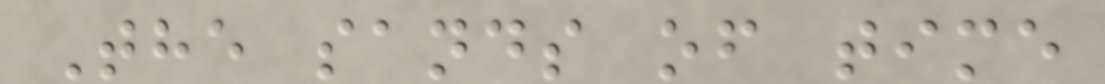The sands of time
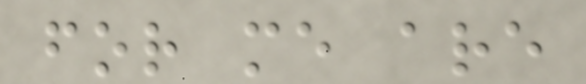for me are
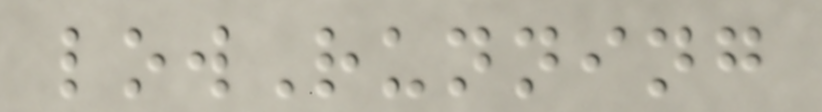lowRunning
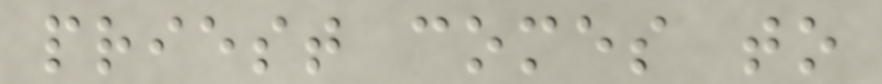priest comes to
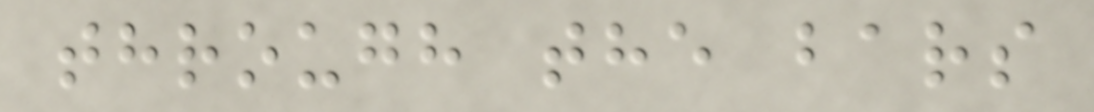through the bars
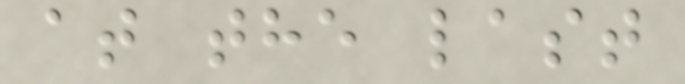at the last
